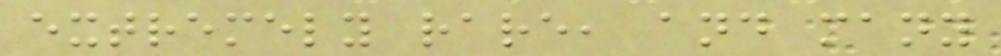extremely rare, and many
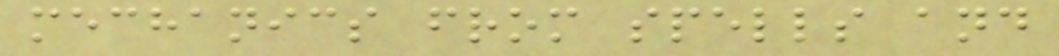mechanics from spells and
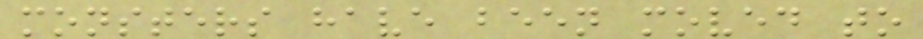monsters have been moved to
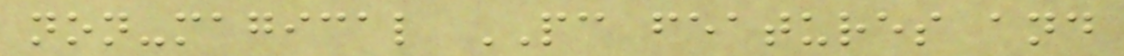non-magical PC features and
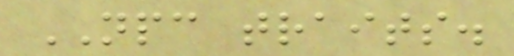NPC traits.
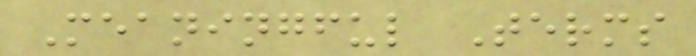Meaningful Terms
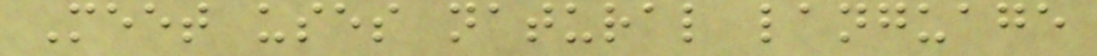Meet uses natural language
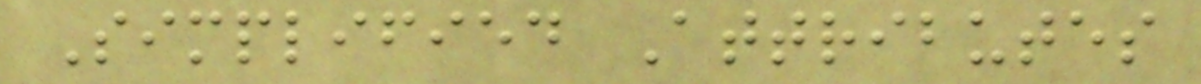Simplified Attributes
